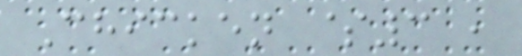Chicken $3 ,
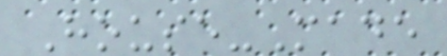House-Made
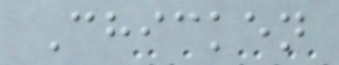Chicken
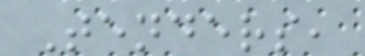Tenders,
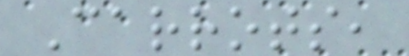Carrots,
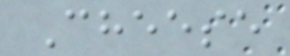Cheese
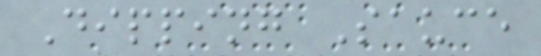Dipping Sauce
